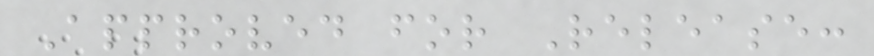Approved for Release:
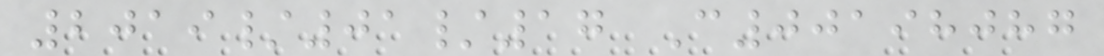2019/01/17 C00198087
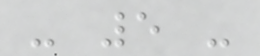- 5 -
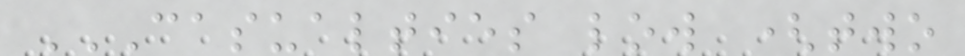CASUALTIES LOW (TWO
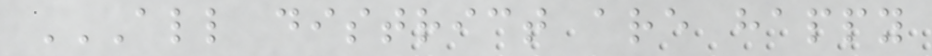ALL DISTRICT ARE HAPPY
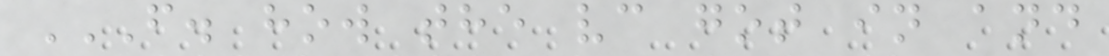F. HOW THE VC GOT IN AND
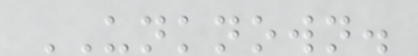UNKNOWN.
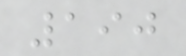190
